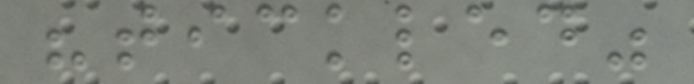"tickled"
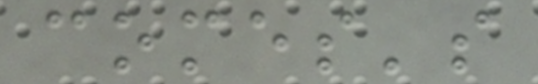comes's
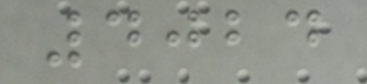4024
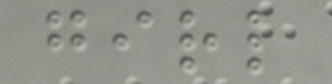girl
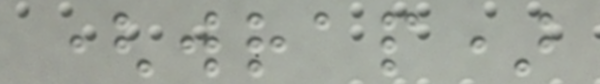(wrap)
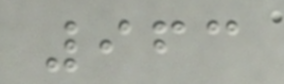963
